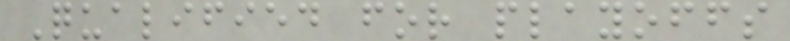Qualified for playoffs
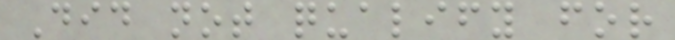Did not qualify for
